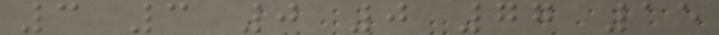3 3 0 0 77 15
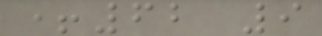+62 9
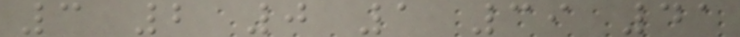3 2 0 1 39 41
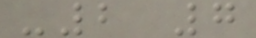-2 7
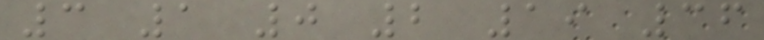3 1 0 2 19 36
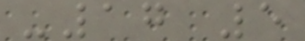-17 5
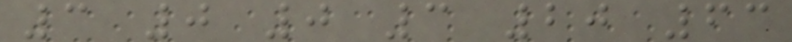3 0 0 3 20 63
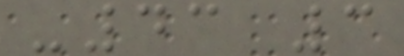-43 3
